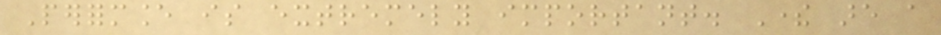Performance is extremely important. There are a
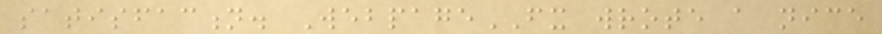satisfaction. WebpageFX wrote a nice
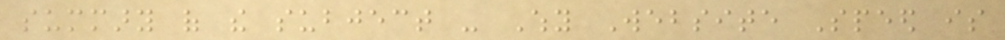summary of the subject - Why Website Speed is
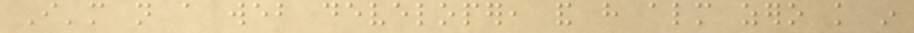I'm not a web developer, and have almost zero knowledge in
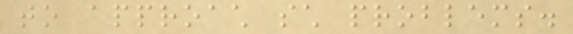to approach such problems.
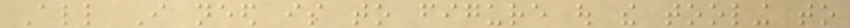All I need is to figure out the tooling to
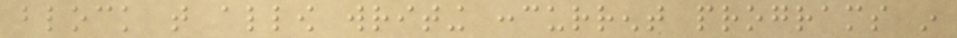block that allow writing concurrent programs in
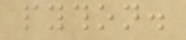python.
